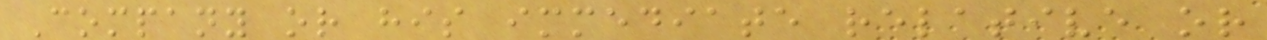Company or his immediate relative or
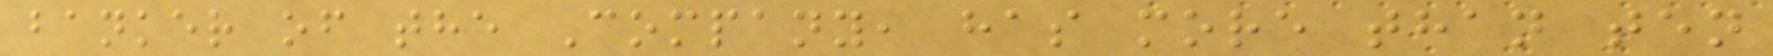banker of the Company, has more than ten
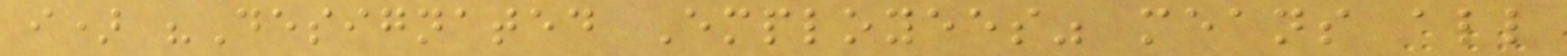i) "Designated Employees" means all
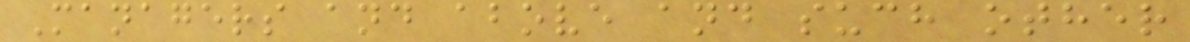Managers and above and such other
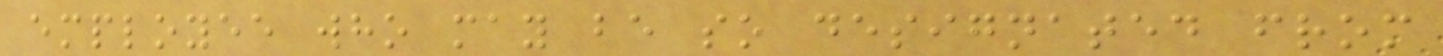employee who may be so designated from
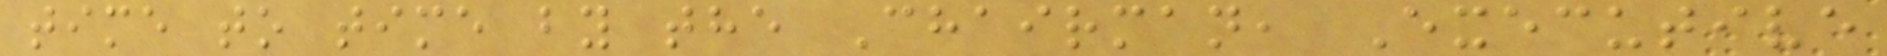time to time by the Chairman, Executive
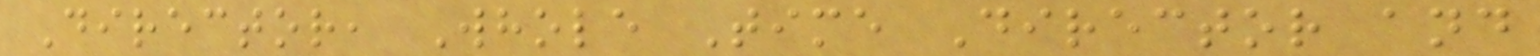Director, Whole Time Director and
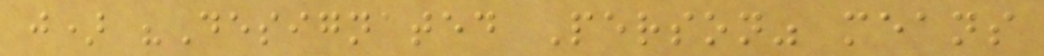j) "Designated Person" means
